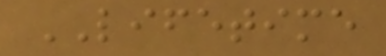LIFETIME
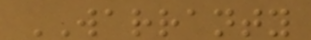WARRANTY
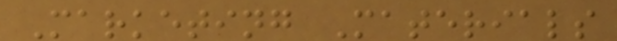Marketing Materials
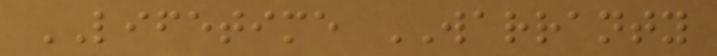LIFETIME WARRANTY
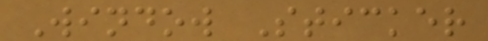Window Sticker
